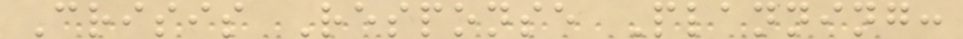Crisis Response Planning:
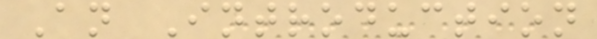An Introduction
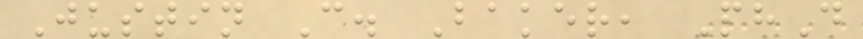Justin C. Baker, PhD
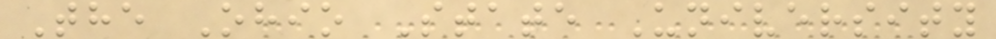The Ohio State University
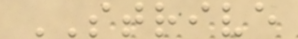STRIVE
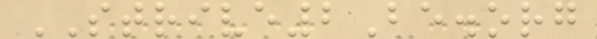STRIVE2Be.org
